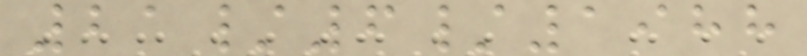21/6/1988
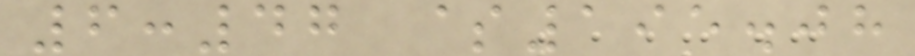6:47 $195.08
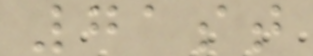71st
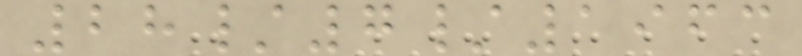28/7/1963
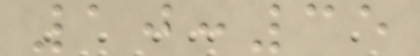10:35
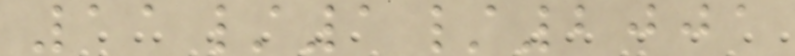11/1/2001
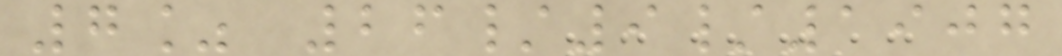7% 26/9/1907
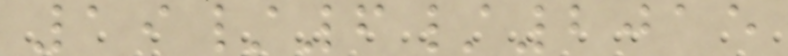19/6/2015
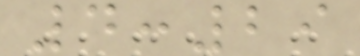4:29
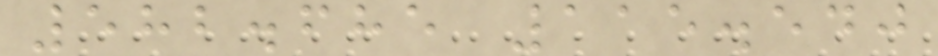582.685 115.540
